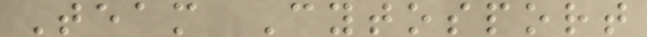Team Cytosport
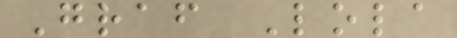Graf Lola
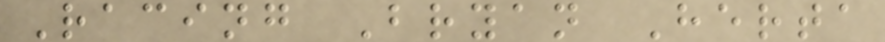Racing Bryan Herta
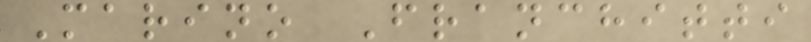Marino Franchitti
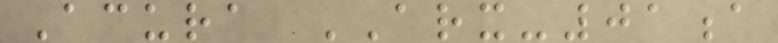Acura ARX-01a
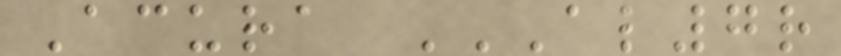Acura AL7R
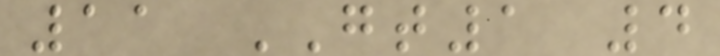11 GT1 4
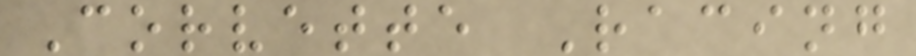Corvette Racing
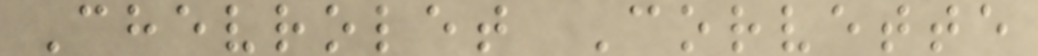Chevrolet Corvette
